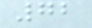72
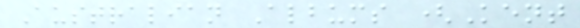Australian Albums (Kent
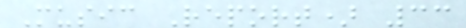Music Report) 33
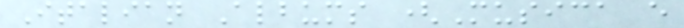Italian Albums (Musica e
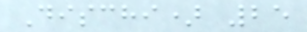Dischi) 25
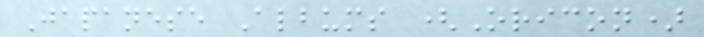Japanese Albums (Oricon)
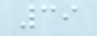39
